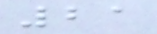21
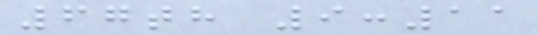67th 9:11
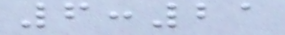6:21
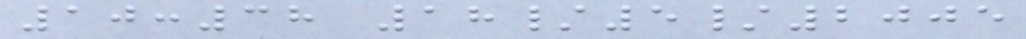10:38 18/5/2005
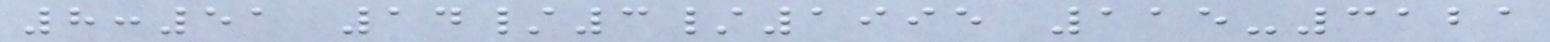8:51 14/3/1995 115-3121
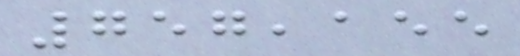757,155
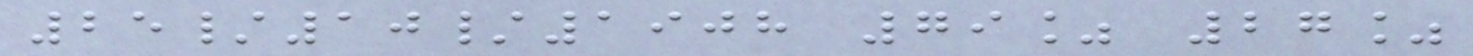25/10/1908 79% 27%
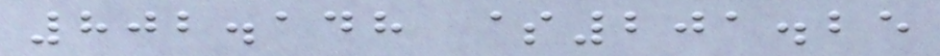802.148 $201.25
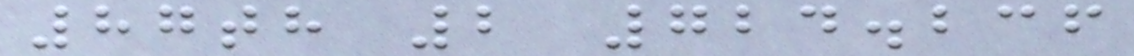87th 2 724.236
